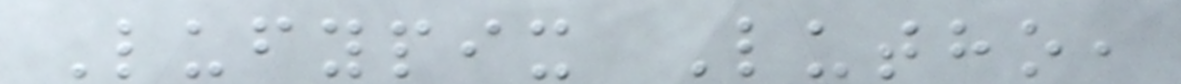Lufypix Lutho,
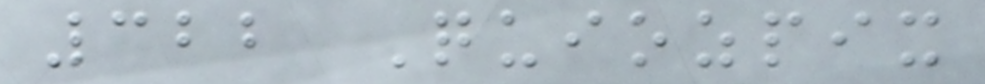322 Quiozpix
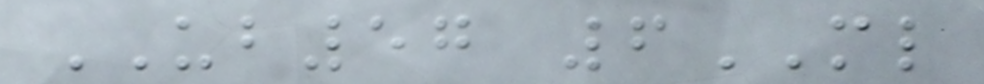UB57 6ML
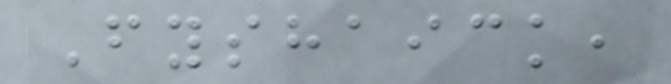Fyshaick,
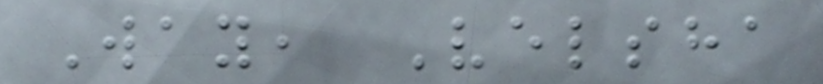Way, Velsha
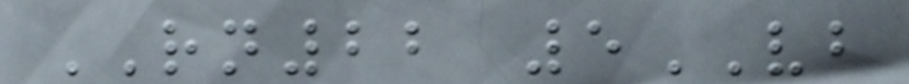RN22 5VB
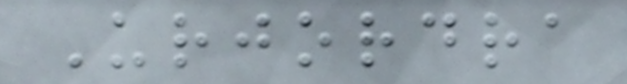Urjordra
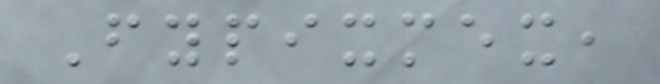Fypixmex,
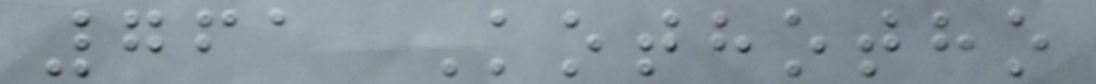761 Kothotho
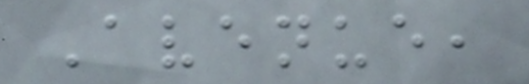Avenue,
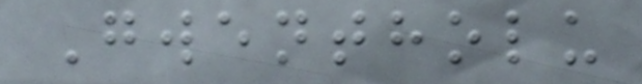Gwentholu
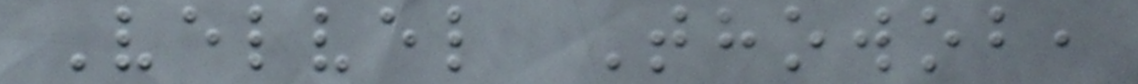Velvel Thowob,
